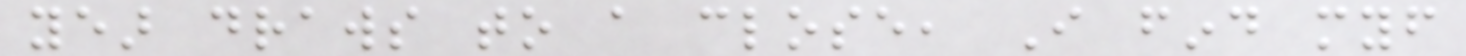year draws to a close, I find myself
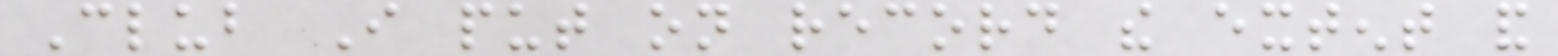Club I put on record the extent and
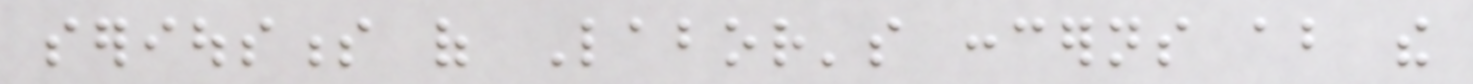seriousness of Labor's concerns about the
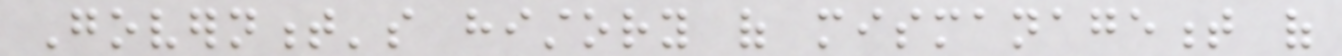Government's history of mismanagement of
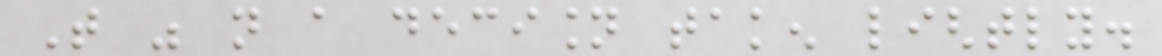That was not a decision taken lightly.
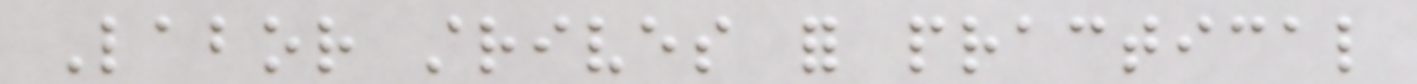Labor strives for practical
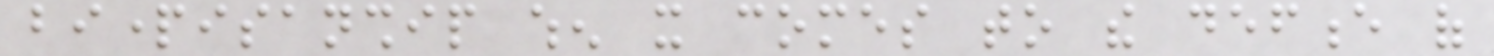bipartisanship when it comes to the defence of
